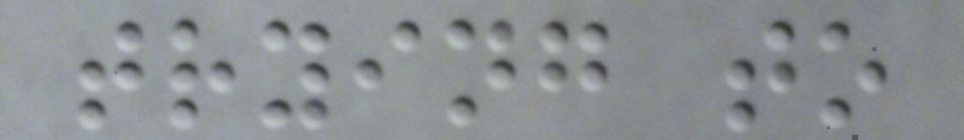trying to
